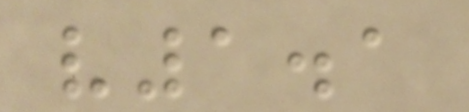v1.1
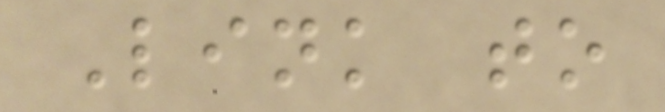Link to
